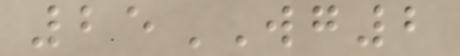25WG2
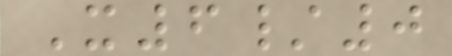X6/0
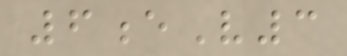6eV3
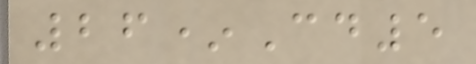26*Cd5
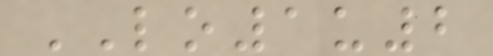LO1u2
